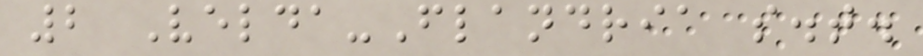2 Velda-Flandria s.t.
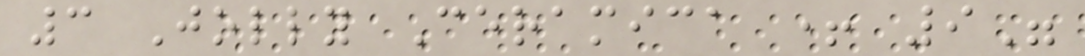3 Jolly Ceramica + 9"
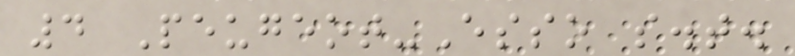4 Peugeot-Esso s.t.
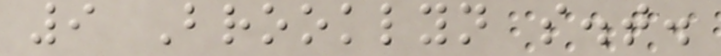9 Brooklyn s.t.
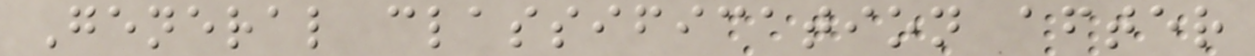General classification after
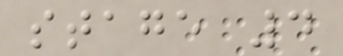stage 4
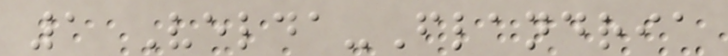1 Velda-Flandria
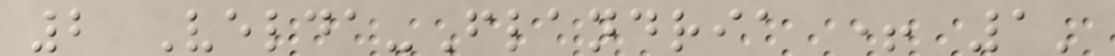2 Velda-Flandria + 1'
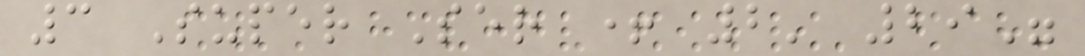3 Super Ser + 2' 29"
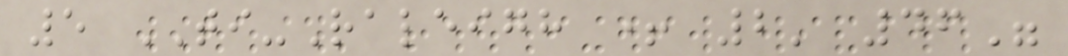5 TI-Raleigh + 2' 46"
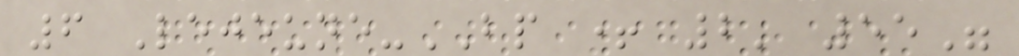6 Lejeune-BP + 2' 55"
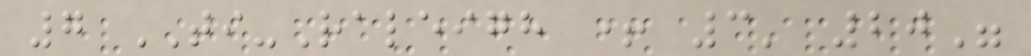7 TI-Raleigh + 3' 20"
